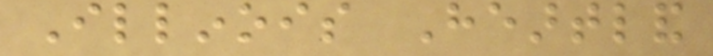Illinois Heartland
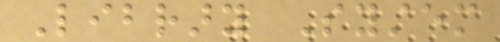Library System
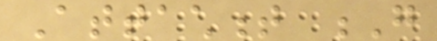Attachment G
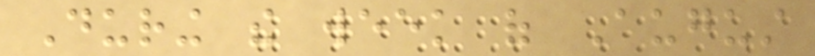During the week of August
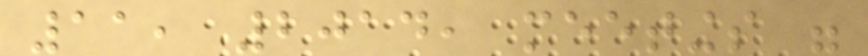11, 2014, meetings were
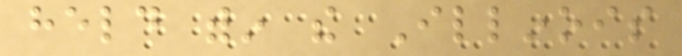held within the Illinois
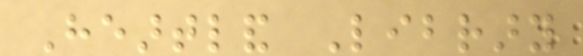Heartland Library
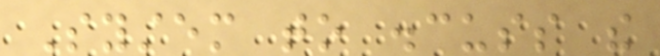System to discuss the
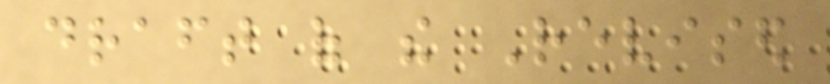draft of the Revised
